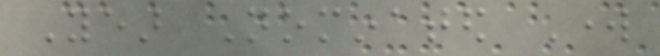Year Nominated Work
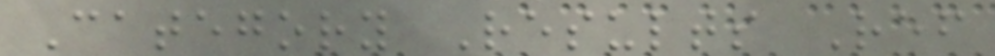Category Results Ref
